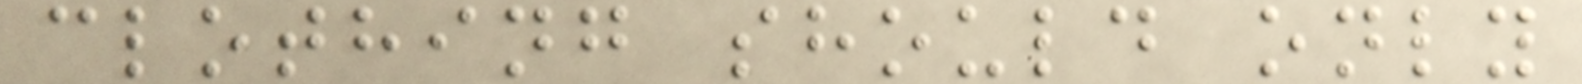clothing should only
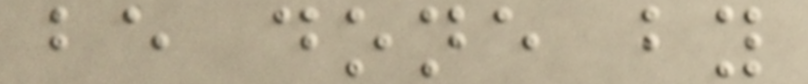be done by
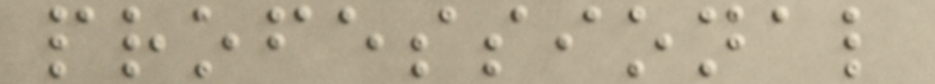professional
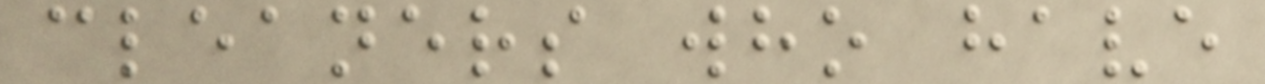cleaners who have
